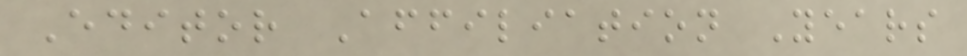Editor Affiliation Years
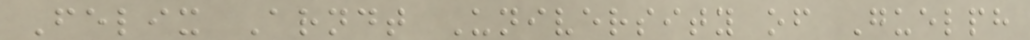Felix Arndt University of Guelph
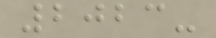2023-
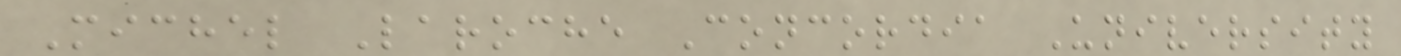Michel Laroche Concordia University
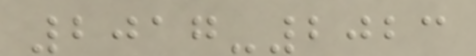2017-2023
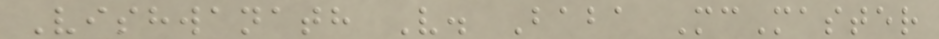Vishwanath V. Baba McMaster
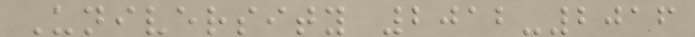University 2012-2016
